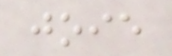joie
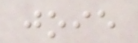joie
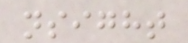nsight
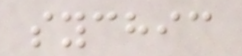sychic
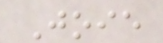Joie
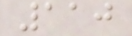110
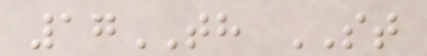17TH ST
